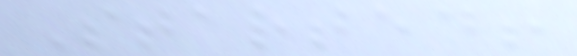Started!
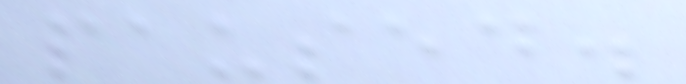paused.
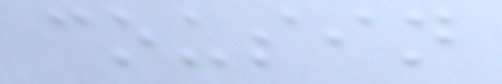cousin
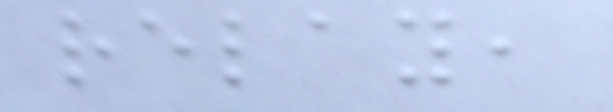relay,
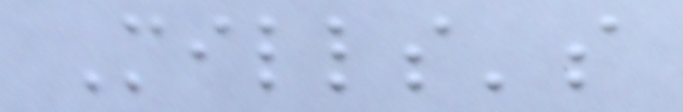Mills's
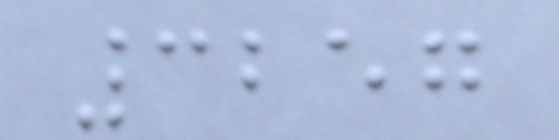3257
